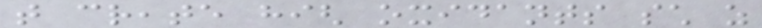that create high oxidants such as
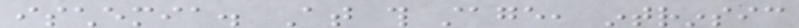ischemia. At this stage, intrinsic
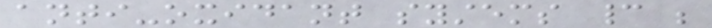anti-oxidant systems cannot be
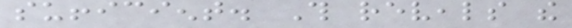sufficient. This reveals the
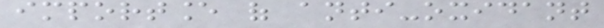importance of anti-oxidant
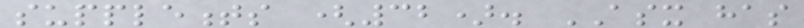supplements (32). ASX has
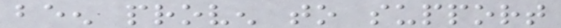been proven to support
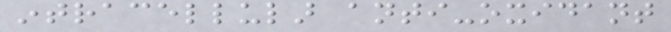intracellular anti-oxidant
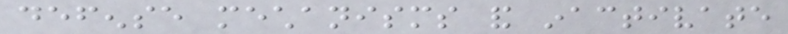defense mechanisms and inactivate
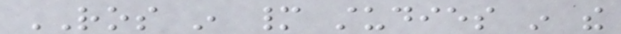ROS in many studies in the
